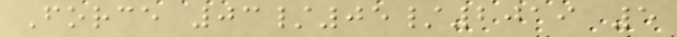Force 03/05/2019 5
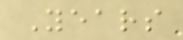Years
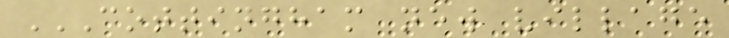COTTINGHAM NEW VILLAGE
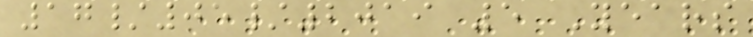17/05/2019 5 Years
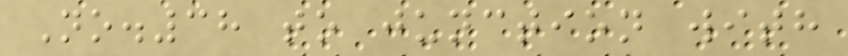No.38 to junction with
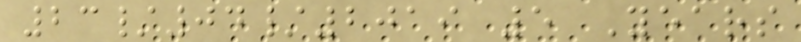23/04/2019 5 Years
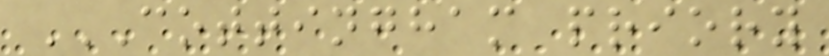COTTINGHAM PRIORY
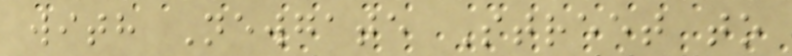with Newgate Street to
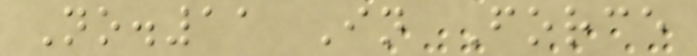No.11 In Force
